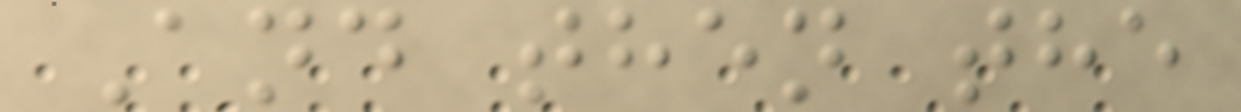And then the
